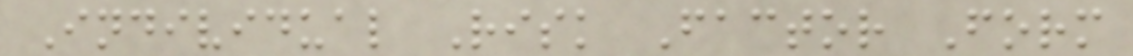Individual Risk Factor Form
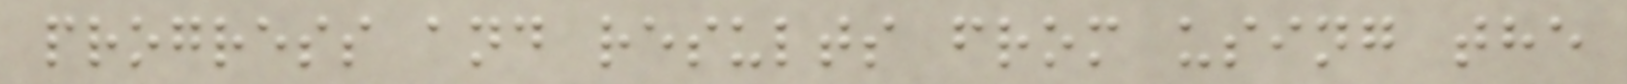progress and results from using the
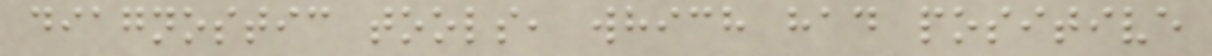diagnostic tools, which had positive
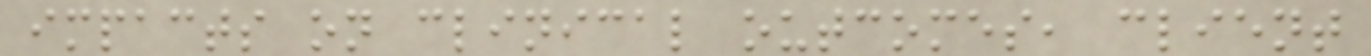impacts on clinical outcomes, client
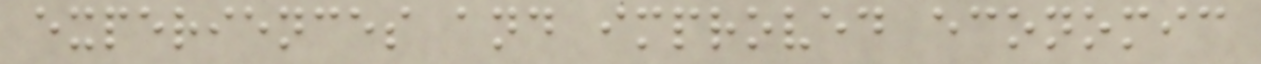experiences and improved economic
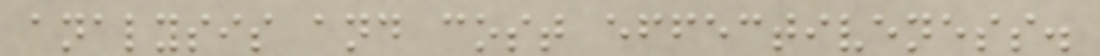analysis and cost effectiveness.
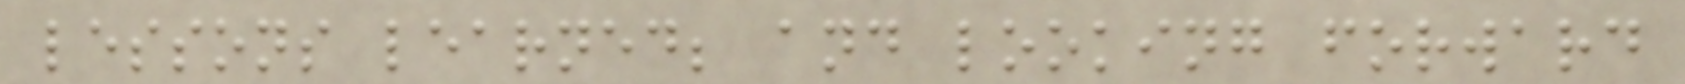lessons learned; and looking forward
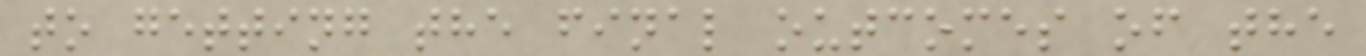to getting the final outcomes of the
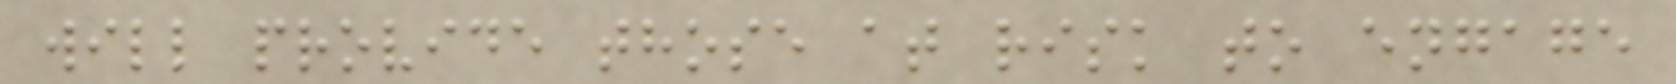will provide those at risk to engage
